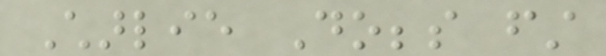Charlie Dobbs first
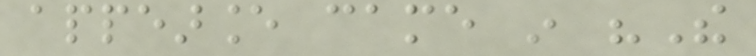appearance came in "The
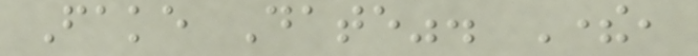Fake Date". There,
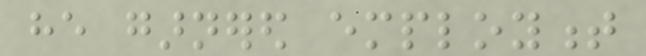he garnered employment
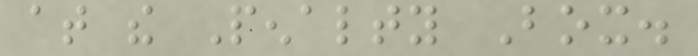at the Penalty Box.
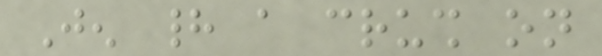Jen had a crush on
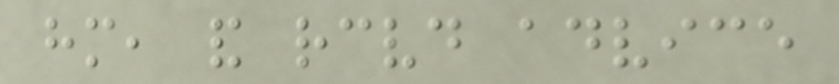him, and received advice
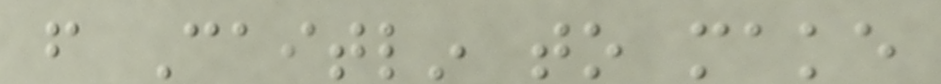from Caitlin to make
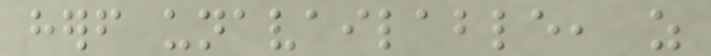herself unavailable, as
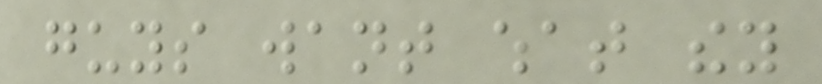guys want what they
